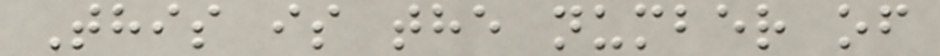This is the number of
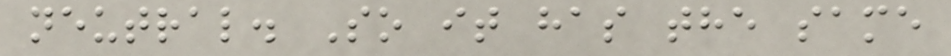neutral. So it has the same
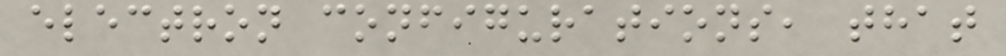electron configurations, that
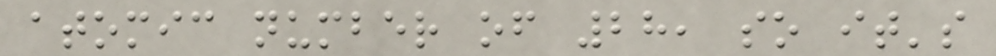atomic number of 28, so it's
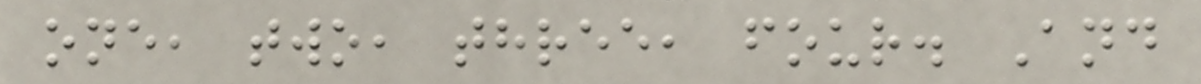one, two, three, four. And
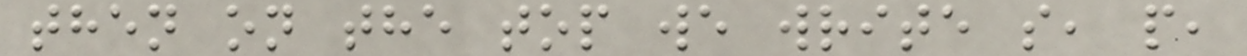then on the top we write s, p,
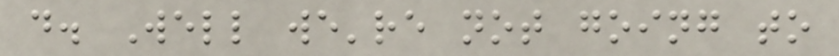d. Well we're not going to
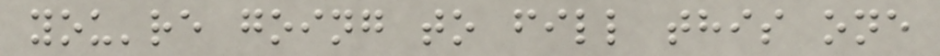you're going to fill this one
